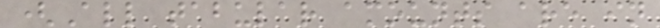(All tabular amounts are in
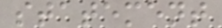statement
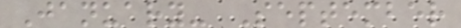January- September
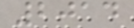2014
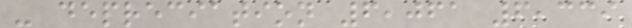- depreciation 6,061 6,339
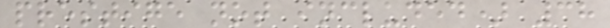prestige not included) 38
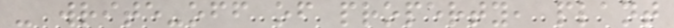- write-off of property, plant
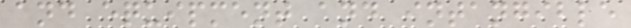and equipment and intangible
